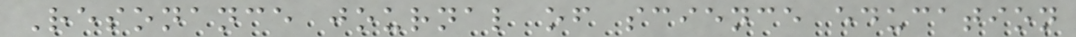Resonance journal of science education
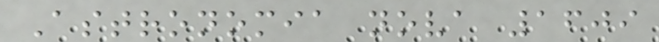Astronomia nova 1609
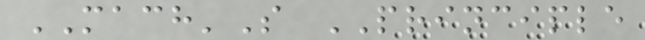MACH'S PRINCIPLE
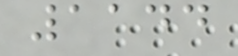1144
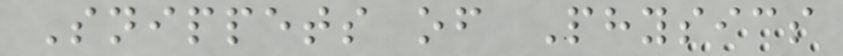Snippets of Physics
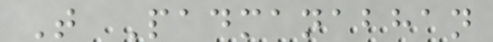T Padmanabhan
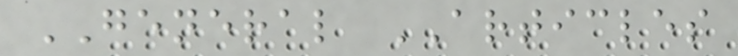GENERAL ARTICLES
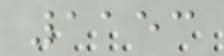1153
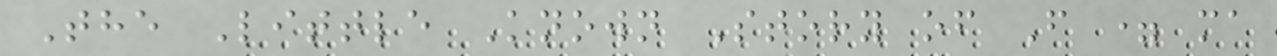The Little Known Story of F = ma
